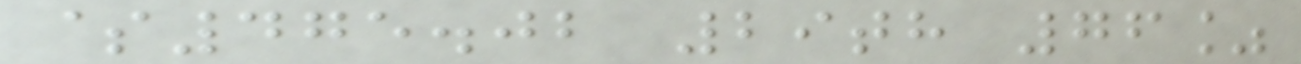$475.02 29th 76%
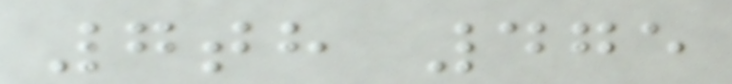7th 475
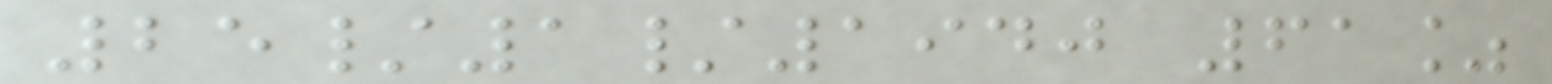25/1/1940 61%
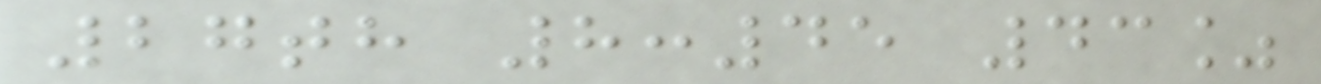27th 8:45 43%
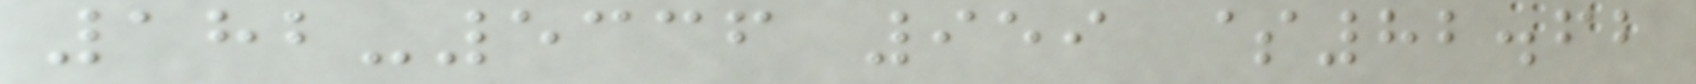182-5336 959 $82.62
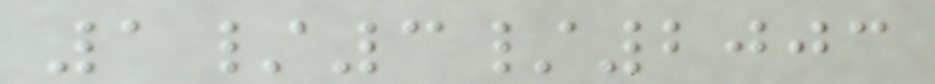1/3/2003
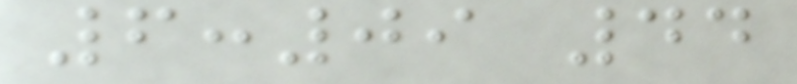6:09 44
